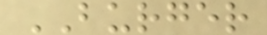BURGER
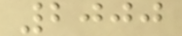2000
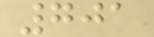701
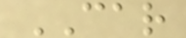CAR
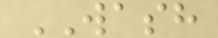WASH
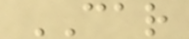CAR
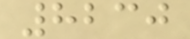8230
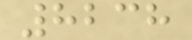8238
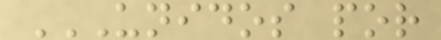UNIDOS POR
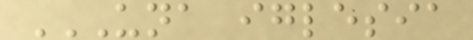UNA IGLESIA
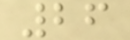26
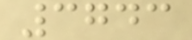3743
